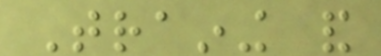Training and
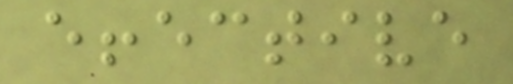effective
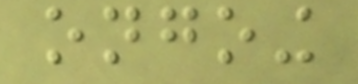ongoing
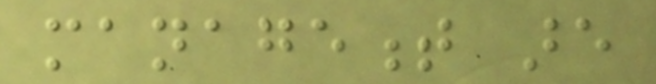management are
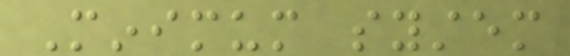Minimum system
